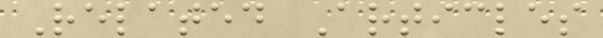Related Articles
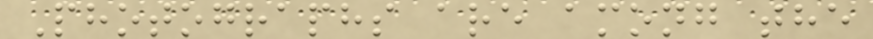Photographs are among the
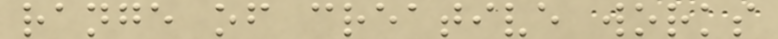range of creative works
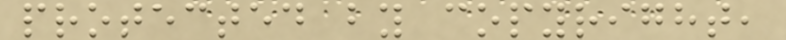protected by copyright,
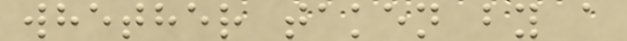whether taken by a
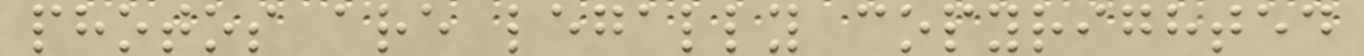photos are legally copyrighted
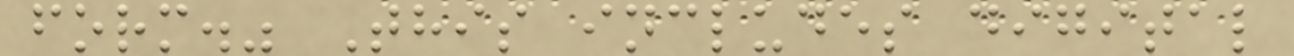form." This includes digital
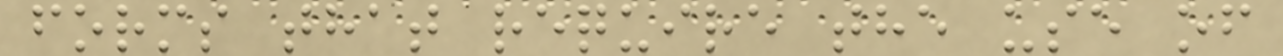forms that require the use of
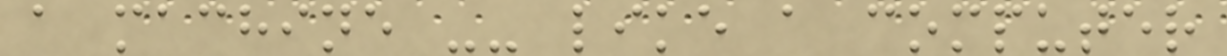a machine -- like a computer
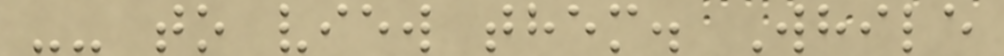-- to view them. While
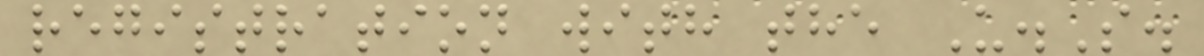registration with the U.S.
